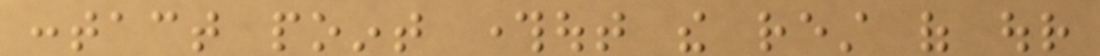contact point throughout the rest of our
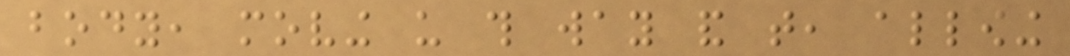body, moving us this way and that, allowing
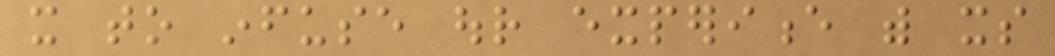it to infuse our experience with its
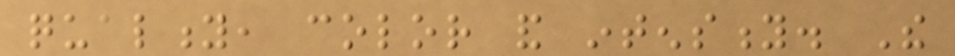quality, color and intensity. The
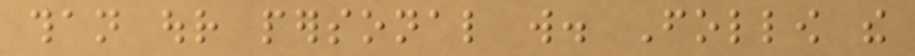than our personal will. Follow the
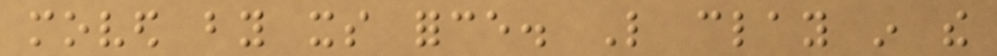moved by its force. Like clay in the
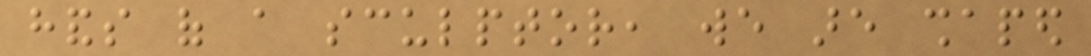hands of a sculptor, we are shaped
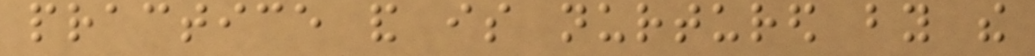practice and is nurtured by the
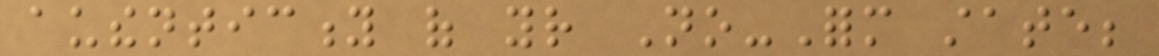authenticity of your No-Form state;
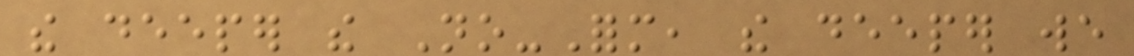the deeper the No-Form, the deeper we
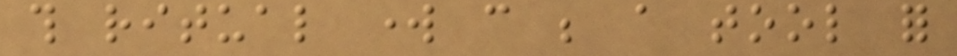this ritual work can be a tool for
